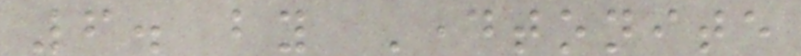6. by Daytonite
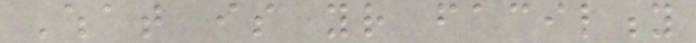What is your facility
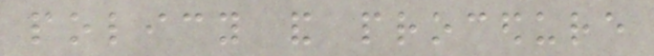policy and procedure
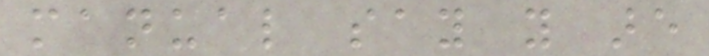manual say you are
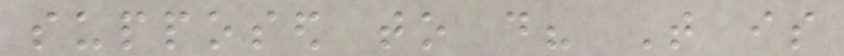supposed to do? That is
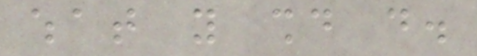what you should do.
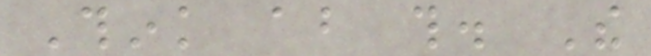Think about this. The
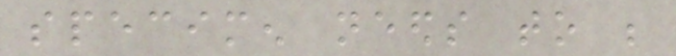specimen needs to be
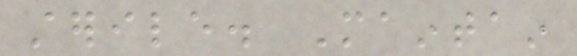sterile. Maintain
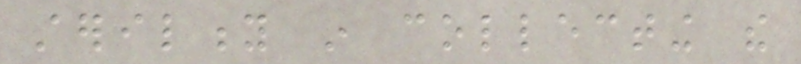sterility in collecting the
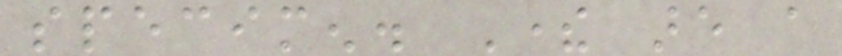specimen. There are a
